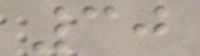30
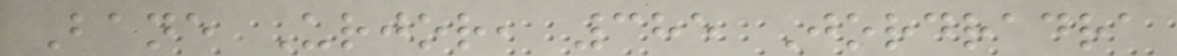Bane Urjor, 385 Jordradra
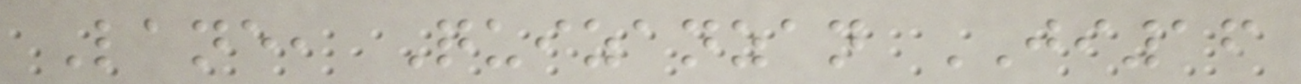Lane, Quizanzan JI16
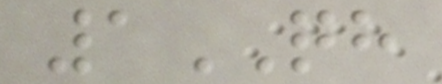1QH
